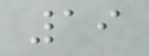19
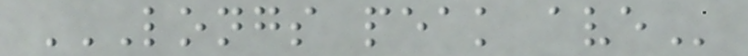LONGS PEAK AVE
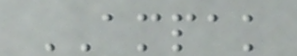AMPAK
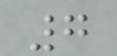7
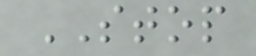STOP
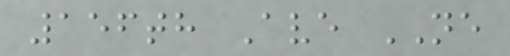156th Ave NE
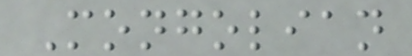Mongolian
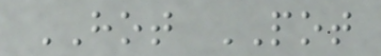HOT POT
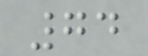74
